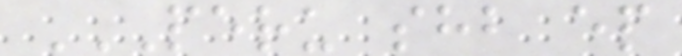PERU SHB EP
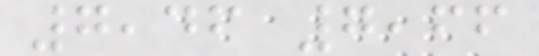7,46 7,66
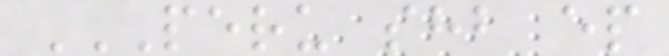PERU SHB EP
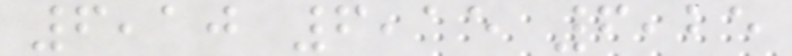6,10 6,15 6,25
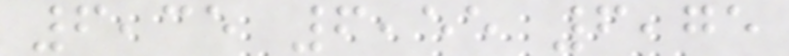6,35 6,55 6,75
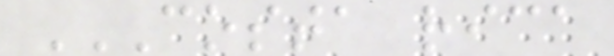COSTA RICA
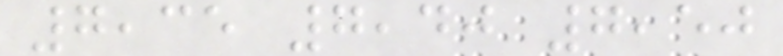7,35 7,40 7,50
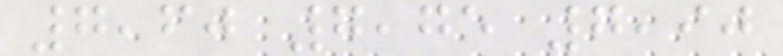7,60 7,75 7,90
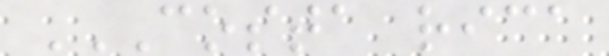COSTA RICA
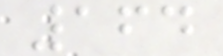164
